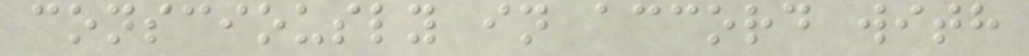consciously in accord with
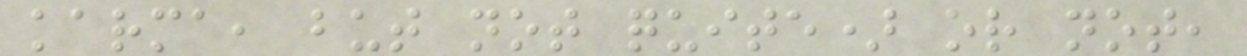karma, but not quite) or not,
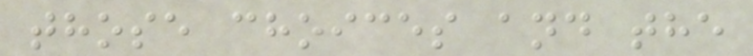those choices and the
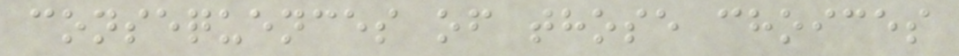consequences of those choices
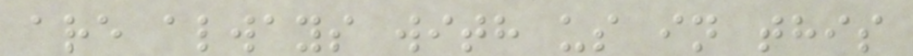are always with us in this
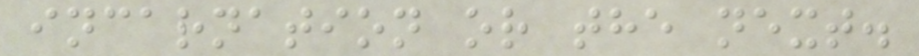incarnation or the next.
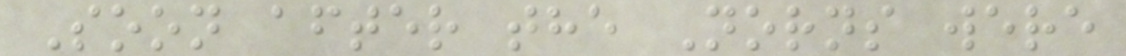Soon after the Norns were
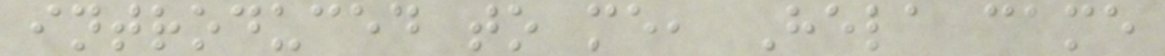introduced to me, Hela came
